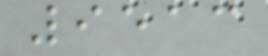9513
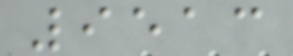9513
